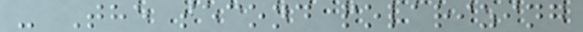- The second polarizing
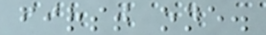first one.
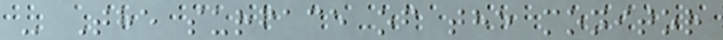- The surface of the monitor
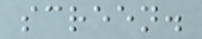screen.
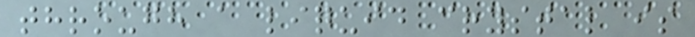through a liquid crystal is
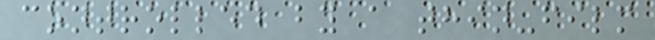controlled by a thin-film
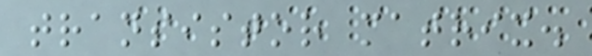transistor matrix.
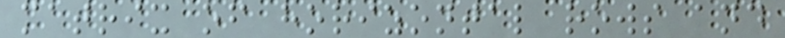matrix of horizontal rows and
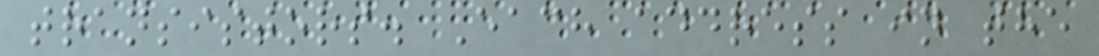transistors. Each address in the
